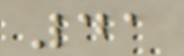41
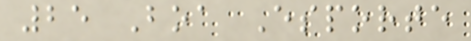25 Boa Esporte
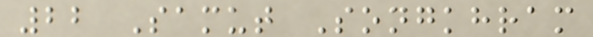22 Samut Songkhram
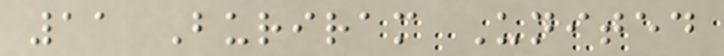11 Buriram United
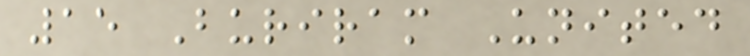15 Buriram United
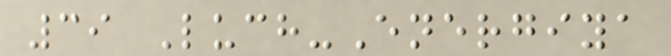39 Luch-Energiya
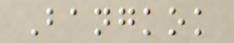Bangkok
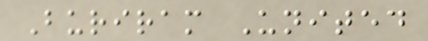Buriram United
